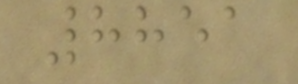8851
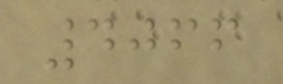4066
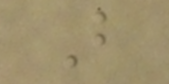B
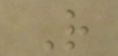R
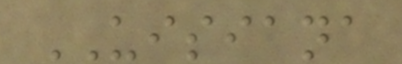UISIANA
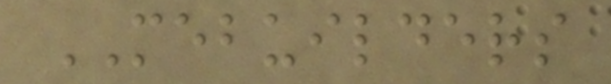MEBUILDERS
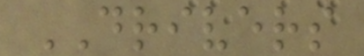DRIVERS
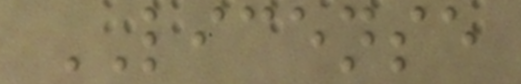LICENSE
